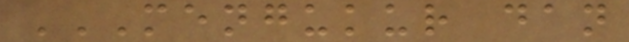MENGUKUR DAN
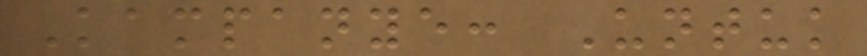Kampanye: Untuk
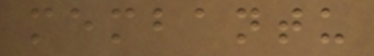membantu
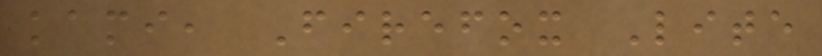kami, Firefox Lite
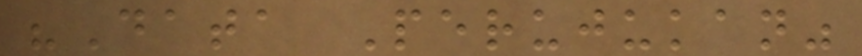"Data Perujukan"
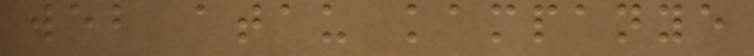web atau kampanye
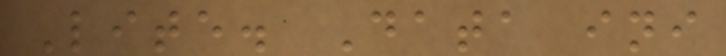Lite. Data ini
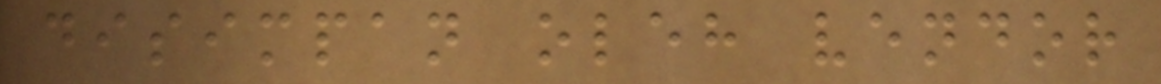disimpan oleh vendor
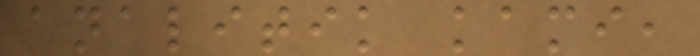analitik kami,
